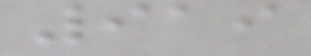919
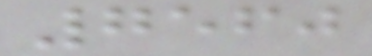7560
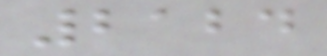2124
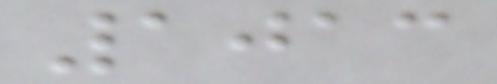1013
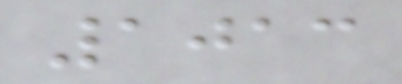1013
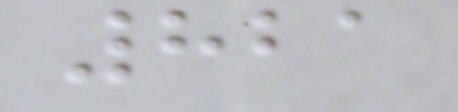821
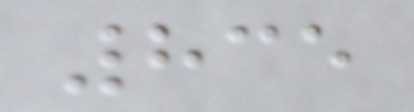835
